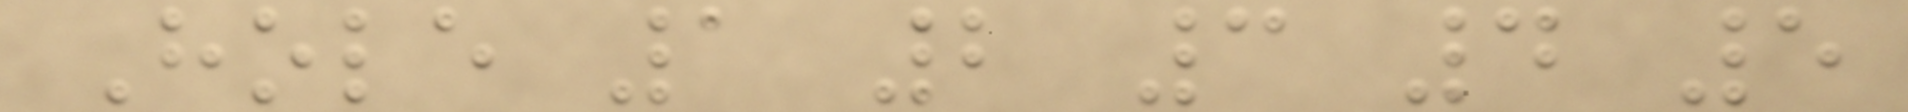Hole 1 2 3 4 5
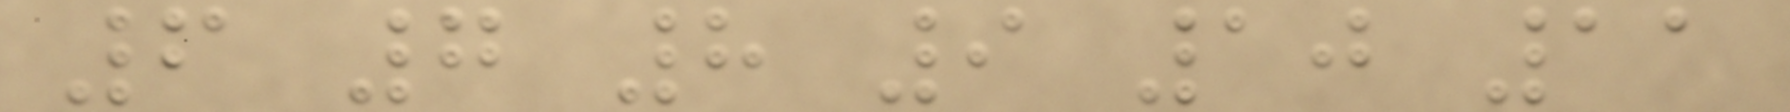6 7 8 9 10 11
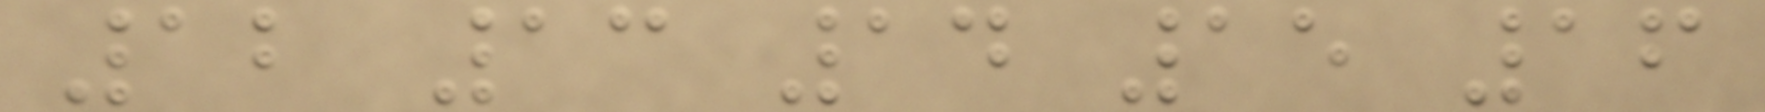12 13 14 15 16
